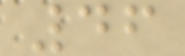46
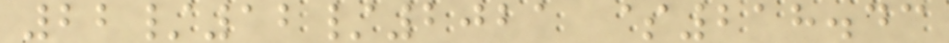22/12/2021 $218.43
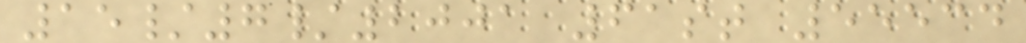15/7/2001 61st 55534
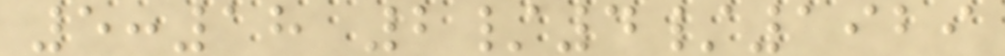5:18 2/4/1929
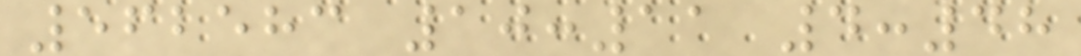562583 10:11 4:48
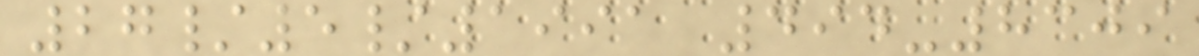27/5/1991 494-8309
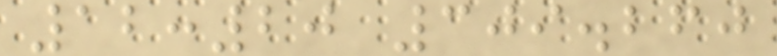12:20 309.260
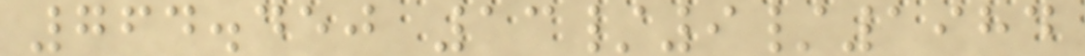764.450 13/9/1984
